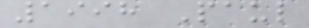1998 Paul
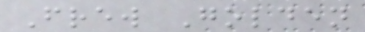Frew Golden
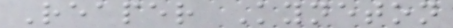Reaper Kyneton
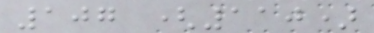107 (110)
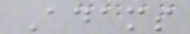Adams
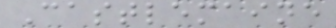Castlemaine
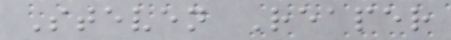Steven Reaper
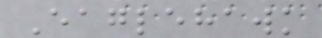Eaglehawk
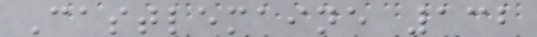Castlemaine 132
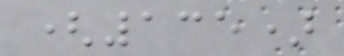(135)
